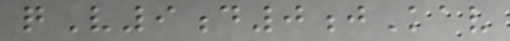qV9d0jKav
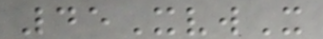45XvwX
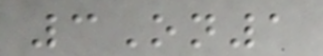3On1
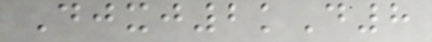Djxj2kD8
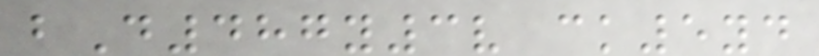bD487y3v ck5yd
